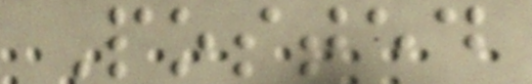Posted
